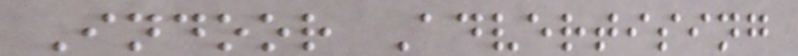Indoor Advertising
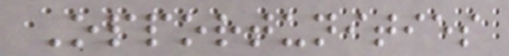Opportunities
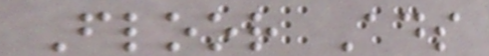Floor Ads
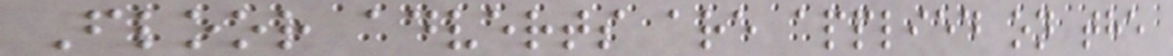Floor adverts are applied on the
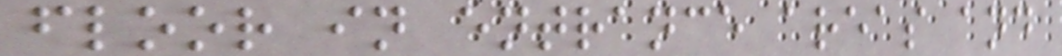floor in entrance areas and
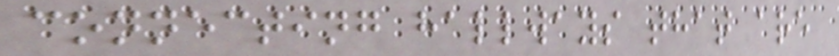connecting hallways that are
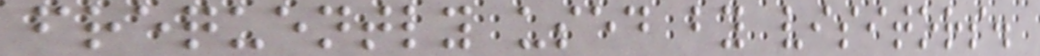frequently used by visitors.
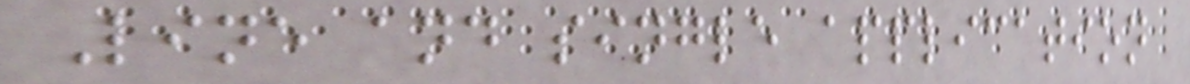Line and single application
